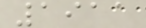1911
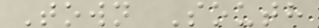Town South
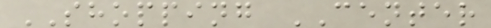SHOPPING CENTER
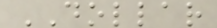DOLLAR
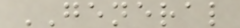GENERAL
